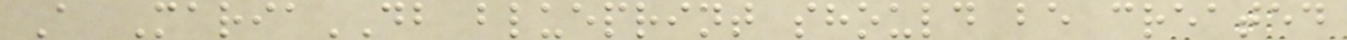A MariaDB blueprint should be created
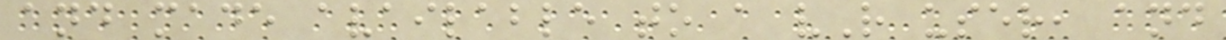and made available to a vR user, and
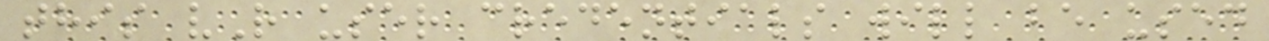this vR user credentials will be used
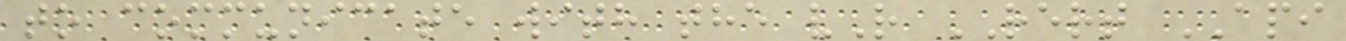to communicate with the vR RERT API
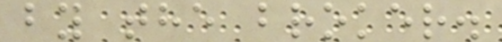by the broker.
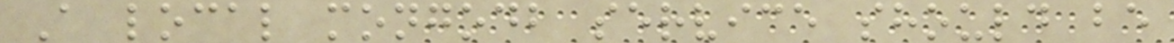A local mongodb service should be
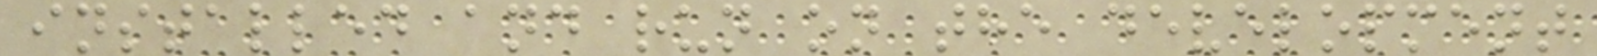installed and run on the development
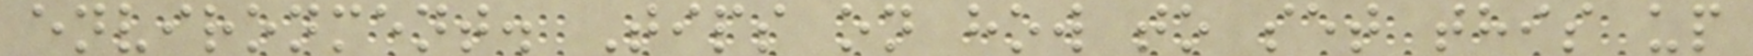environment. Tips on how to set this up
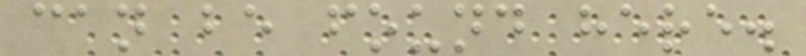can be found here.
